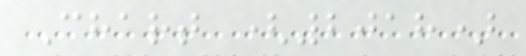Chart (2018)
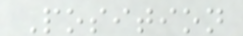Position
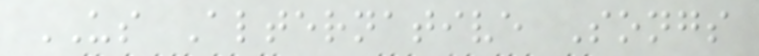US Alternative Songs
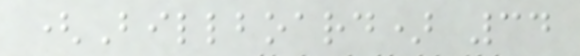(Billboard) 34
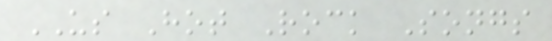US Hot Rock Songs
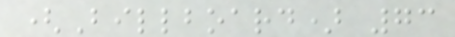(Billboard) 73
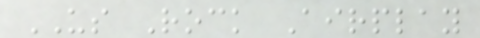US Rock Airplay
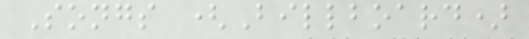Songs (Billboard)
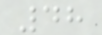48
